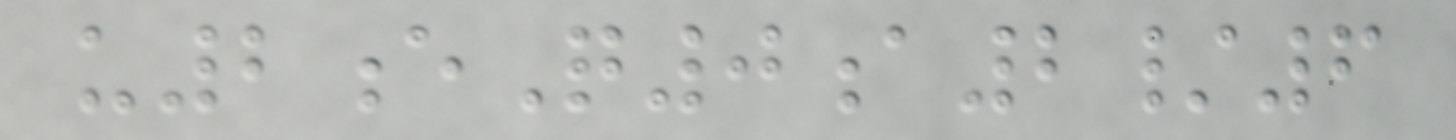u2eQ0a2/6
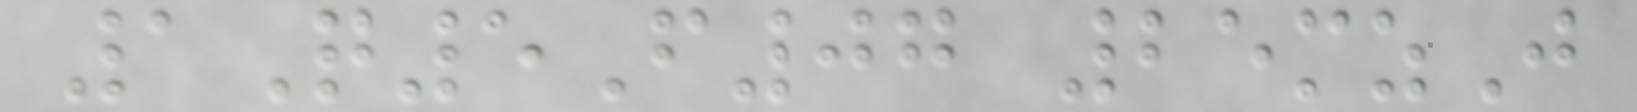1Q5F07 25mzJ
